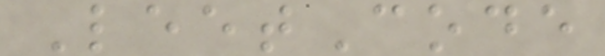LeetCode
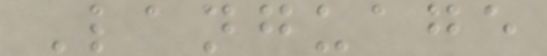Language
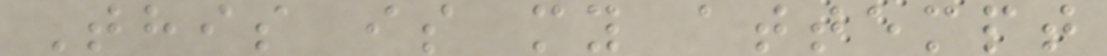This is my attempt
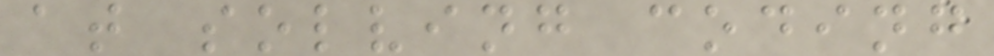at solving coding
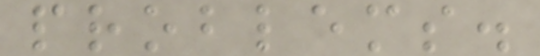problems.
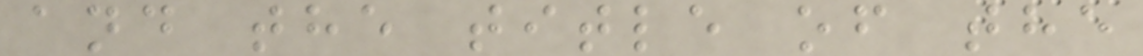and the title of the
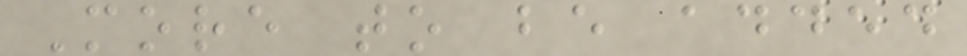More to be added
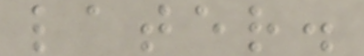later.
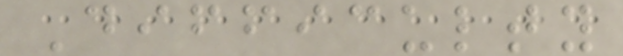Difficulty
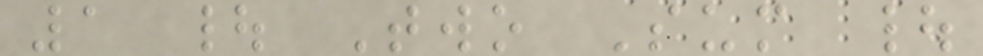1 | Two Sum |
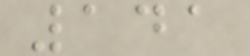141
